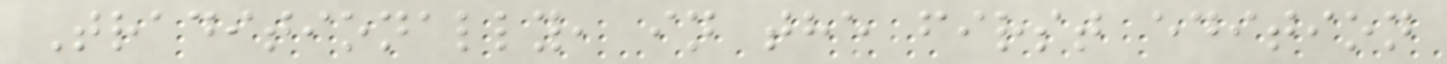Traditionally, in the first edition
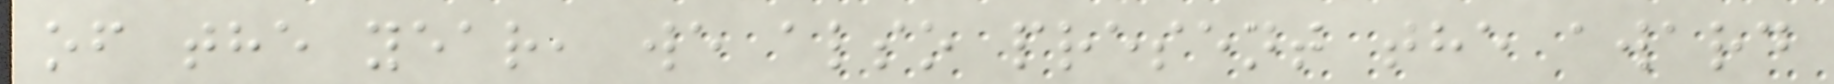of the year, we also present the award
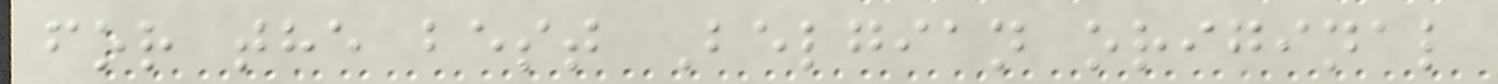for the best Belgian original
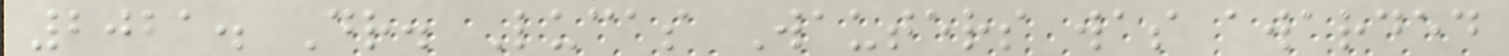2021. Dr. Lucas Wauters was awarded
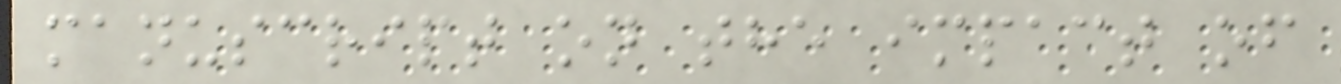manuscript on the impact of
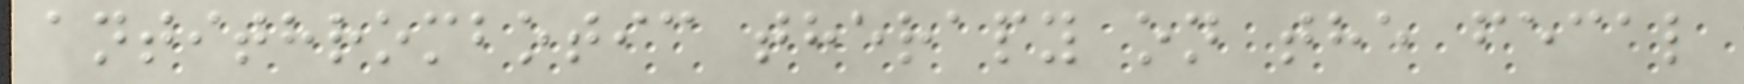antithrombotic therapy on the fecal
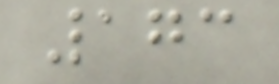173
